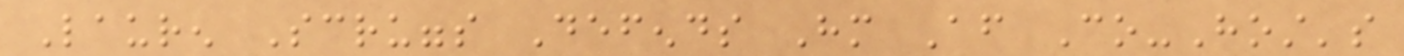Lauren Scruggs Defends Him After Co-Host's
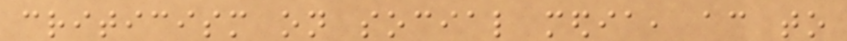criticism on social media, according to
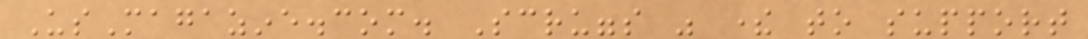UsMagazine.com. Scruggs was there to support
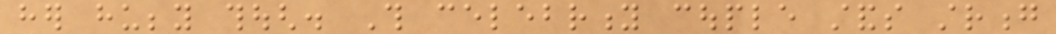her hubby though. This celebrity couple stands strong
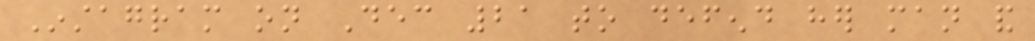Instagram on Dec 21 to defend her man and
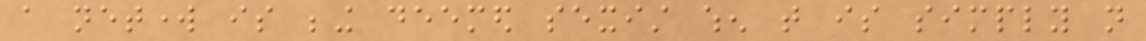a network is being deemed sexist when that is simply not
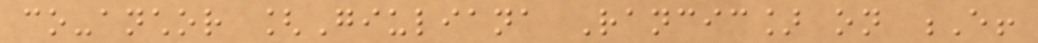co-anchor [Giuliana Rancic] on E!
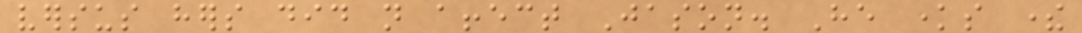versus hers did not affect Jason. He knows there
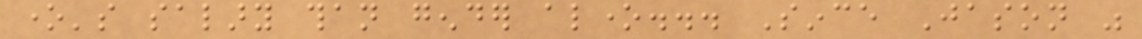one's salary than gender alone... Since Jason was
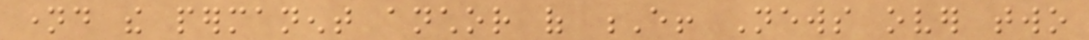named the permanent anchor of E! News over two
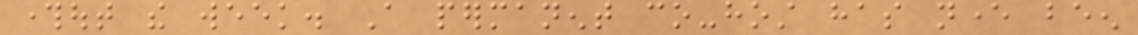throughout the week. A permanent co-host has never been
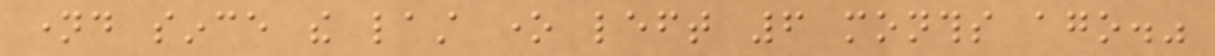named since the last one left 6 months ago."
